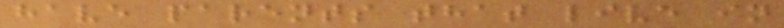have parents that live in
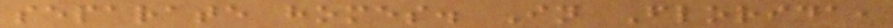separate homes. In Florida,
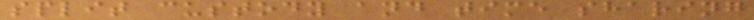split custody and time sharing
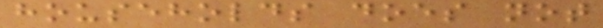households does not
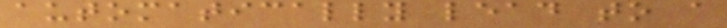automatically lead to a
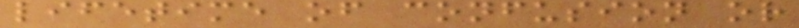lifetime of confusion or
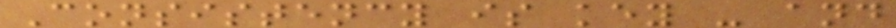Consistency is key - and
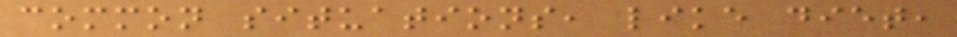common situations, like diet,
